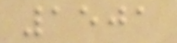1501
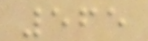565
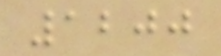1200
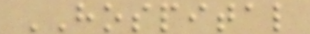HOSPITAL
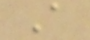A
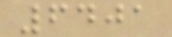6401
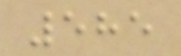585
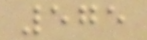575
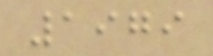1979
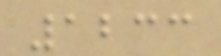1233
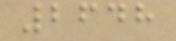2648
